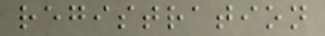registration
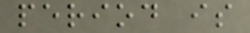period is
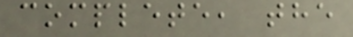complete, the
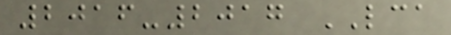2016-2017 LCA
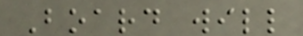Board will
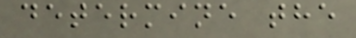determine the
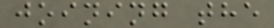joining the
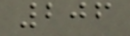206
